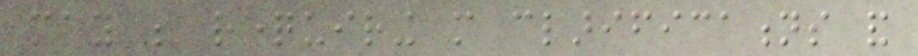may be requiring more clarifications and
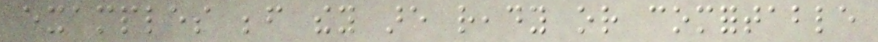examples before they are ready or comfortable
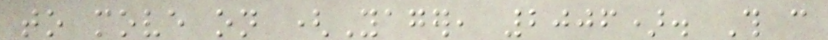to move on (Yager, 2006). This can
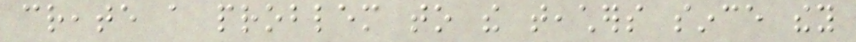create a problem to the teachers since they
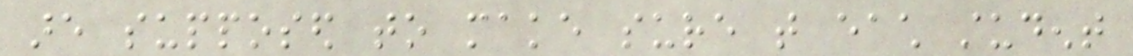are supposed to make sure that each student
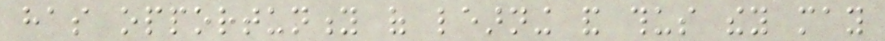has opportunity of learning and thus they may
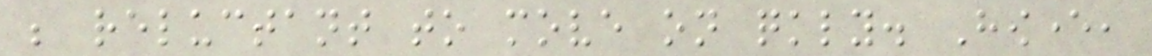be reluctant to move on quickly. However,
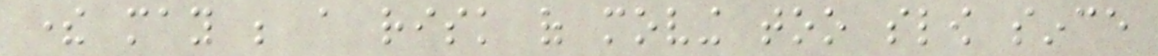there may be a risk of moving too slow since
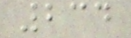234
